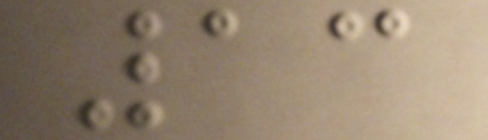13
